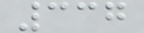337
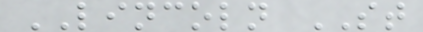LINCOLN ST
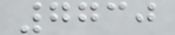7730
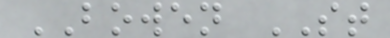BOWEN ST
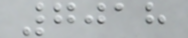7018
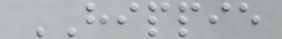HIPPIE
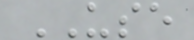USE
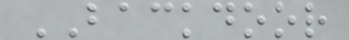BACKDOOR
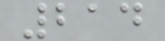214
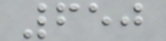650
